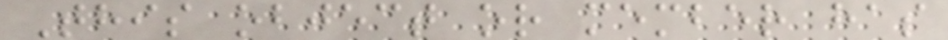This object or member has
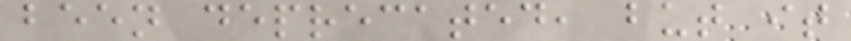been deprecated, but it
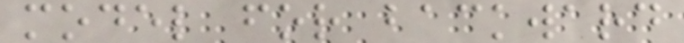model for backward
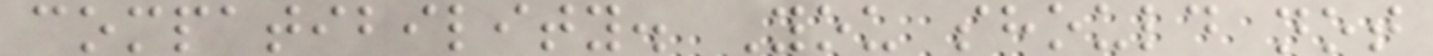compatibility. You should not
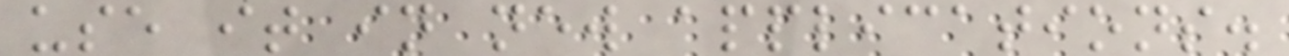use it in new applications.
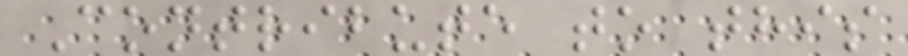Contribute to this
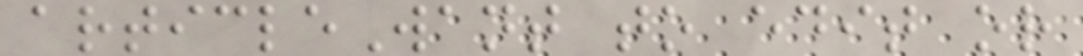articleWant to edit or
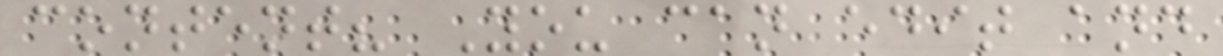content? You can edit and
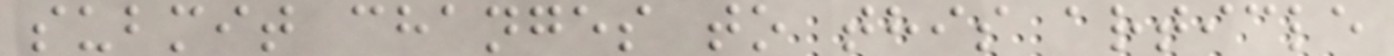submit changes to this article
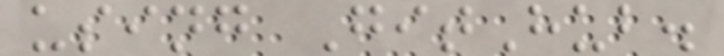using GitHub.
